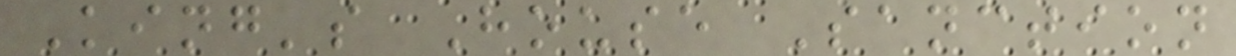King's House Sanction
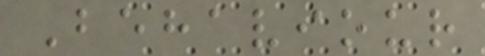Behaviour
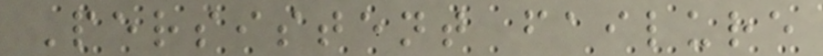Persistent failure
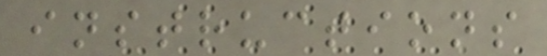instructions
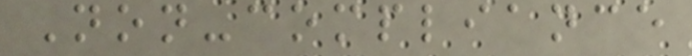Non-compliance
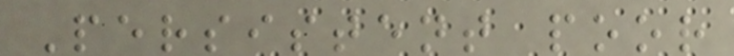Persistent poor
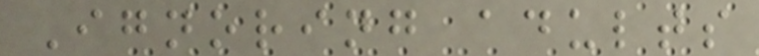Ignoring adults
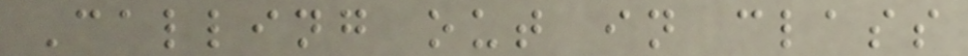Calling out in class
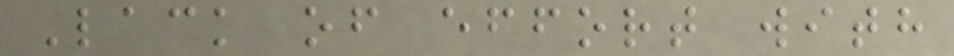Lack of effort with
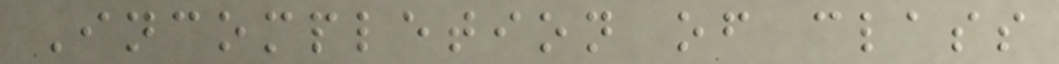Incompletion of class
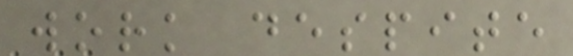work despite
